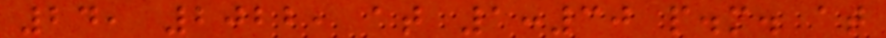24, 2022, at 1:30 p.m. at
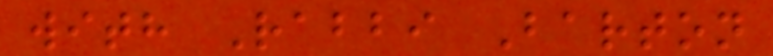with Rabbi Barton
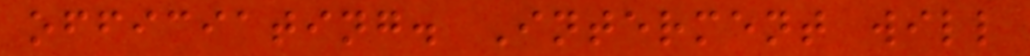officiating. Interment will
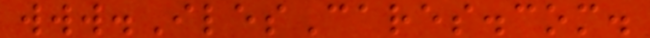www.IlesCares.com.
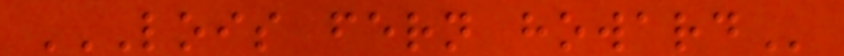LOIS FERN HOWARD
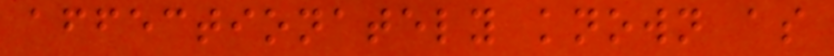affectionately known as
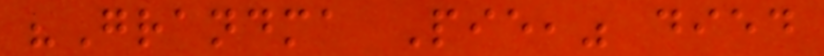"Grandma Pie," died
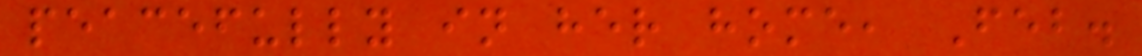peacefully in her home, Feb.
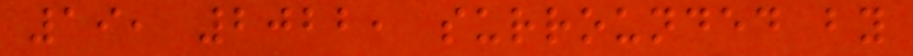19, 2022, surrounded by
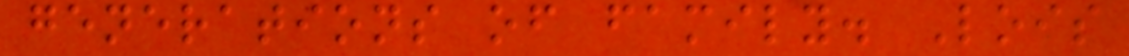generations of family. Lois
